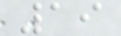19
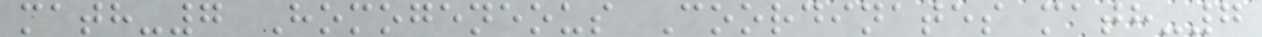math-7 Homogeneous Coordinates math-7
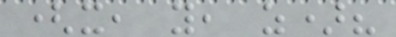(x, y, z)?
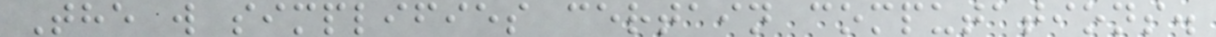The w simplifies certain computations.
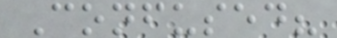Confused?
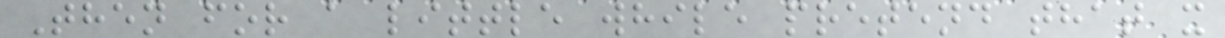Then for a little while pretend that x
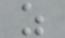z
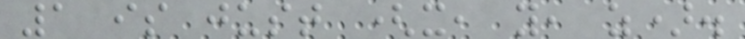1 is just (x, y, z).
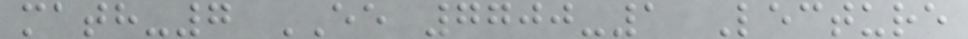math-7 EE 7700-1 Lecture
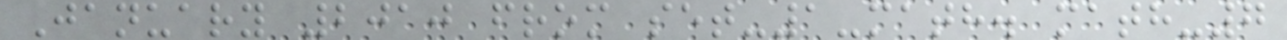January 2010 from set-1-math. math-7
